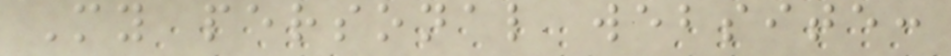My personal website:
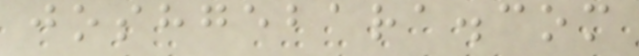joshgebara.com
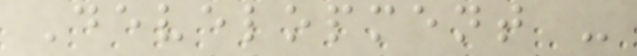Development -
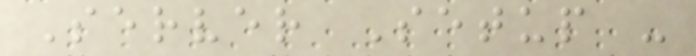Server Setup -
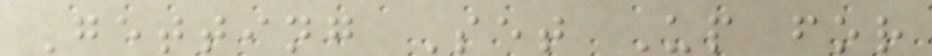Getting Set Up for
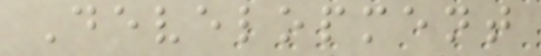Development
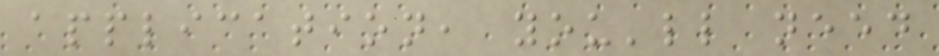application, you'll need
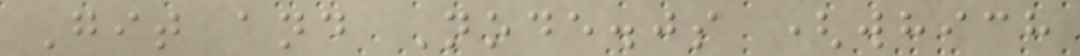Git and Node.js (which
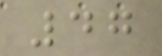47
